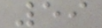59
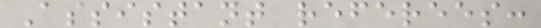Assistant referees:
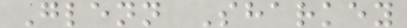Glenn Sharkey
